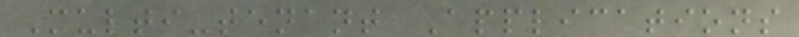Multi-tenant Applications
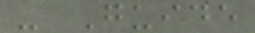- Guide
